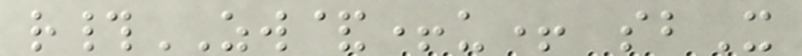r#ZW&+u+ sbX
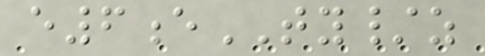e6eTY/z
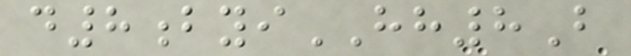d8byiHH8B
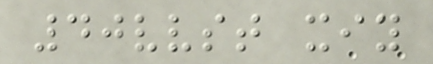40vvst xiy
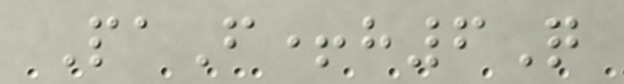PaF+h6Q
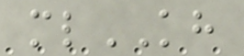mlKH
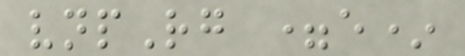vnpRg =e*
